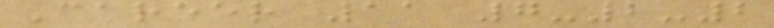Career 11 7-2-2
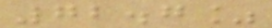72.7%
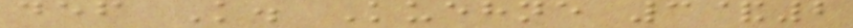def K. Kuehne 3&2
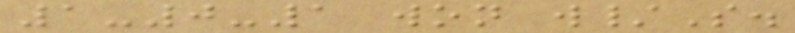1-0-1 won w/S.
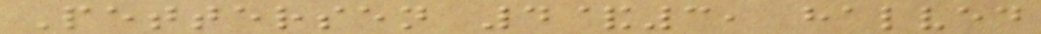Pettersen 4&3, halved
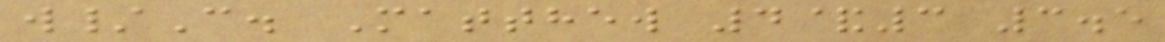w/C. Matthew 4&3 3.5
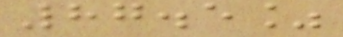87.5%
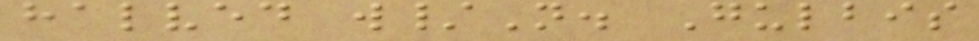halved w/N. Gulbis
